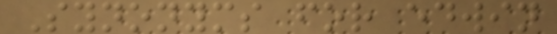Synonyms for edwin
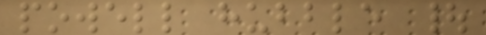powell hubble |
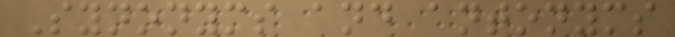Synonyms and antonyms
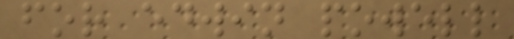for edwin powell
